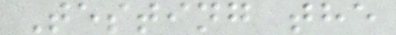Testing the
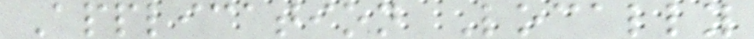Application Locally
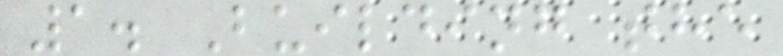1. Building the
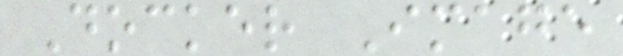Docker Image
